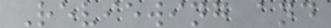Reviewing and
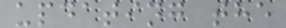updating the
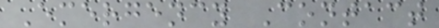Emergency Contact
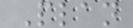Plan
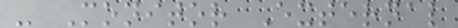- Monitor External
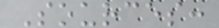Sources:
